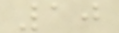10
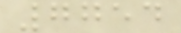7754
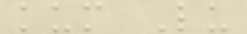kum Lu
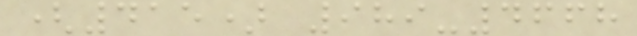(415) 989-4668
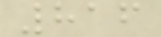816
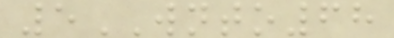5WNTO68
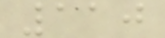110
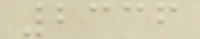2336
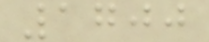1700
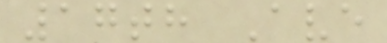17th Ave
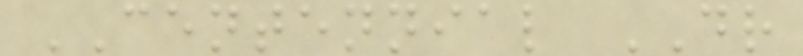CENTENNIAL DR
